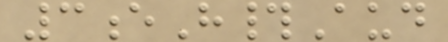3eH#Aud
